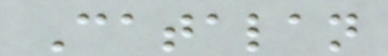Catalan
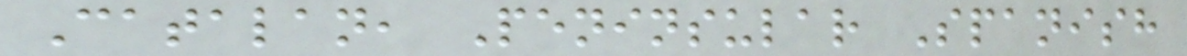Catalan, Peninsular Spanish
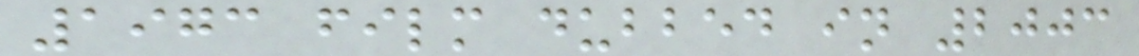1973 film dubbed in 2003
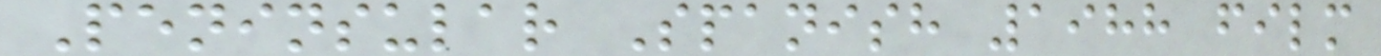Peninsular Spanish 1988 film
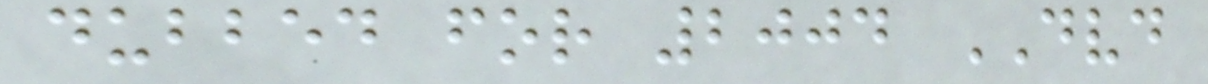dubbed for 2004 DVD
